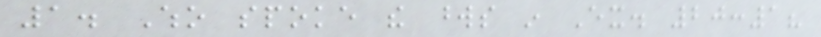1. Who spoke the words in Ex. 20:1?
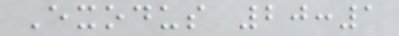Exodus 20:1
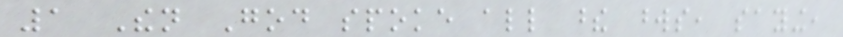1 Then God spoke all these words, saying,
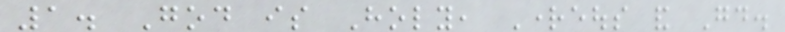1. God is Holy, Righteous and Good.
